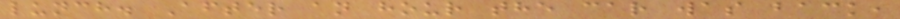lunch. After an hour the car was back,
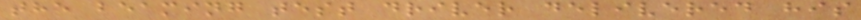the beaming test driver delivered his
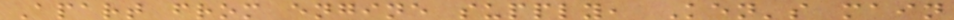Apart from engine supply, Ken's main
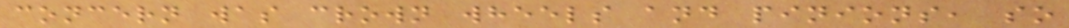concern was crown wheels and pinions, so
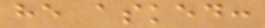he asked:
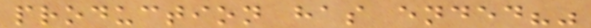production has ended?"
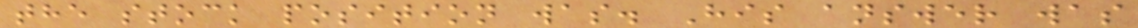the stock position was. His answer was
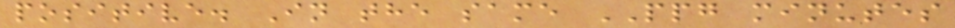positive. In the same PPG minutes
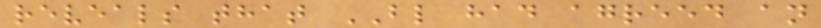reveals that BL had agreed an
